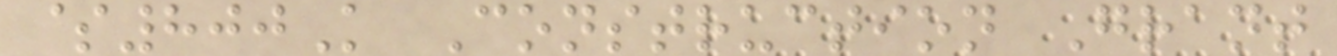$800K Construction Grant
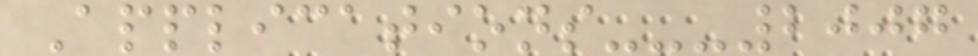Applications---2007
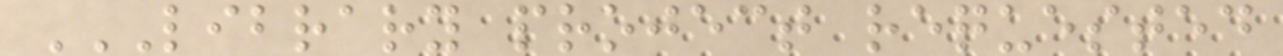LIBRARY PROJECT REQUESTED
